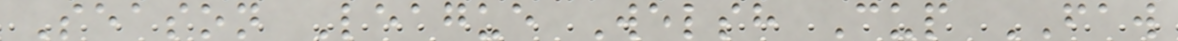Season League Welsh Cup FAW
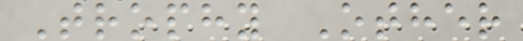Trophy Other
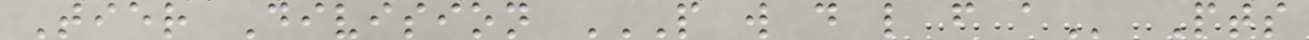Tier Division P W D L F A Pts
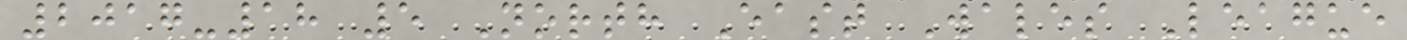2017-18 5 North East Wales League
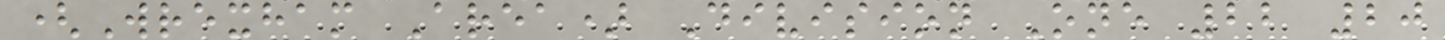(Wrexham Area) Division One 22 20
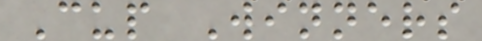Cup Winners
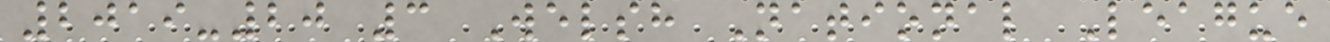2019-20 3 Welsh National League
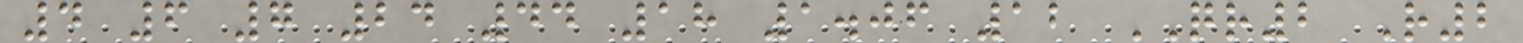4 6 7 24 44 18 1.06 12 QR2 R2
